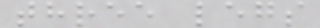three legs
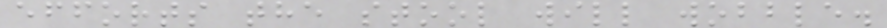efforts the stool will wobble.
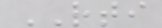RTI
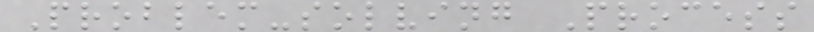Problem-solving Process
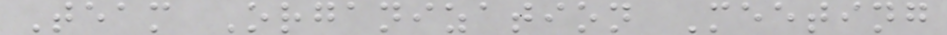Team Organization Meeting
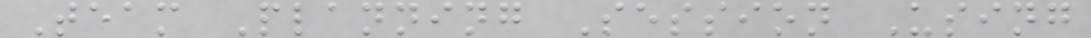Team Planning Session Using
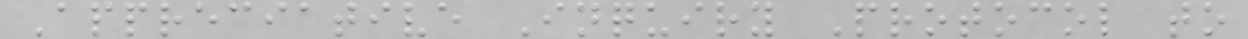Appreciative Inquiry Protocol to
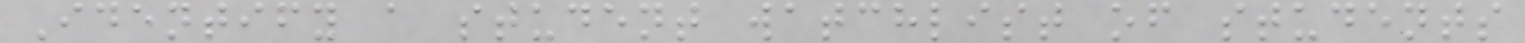Identify a student watchlist of students
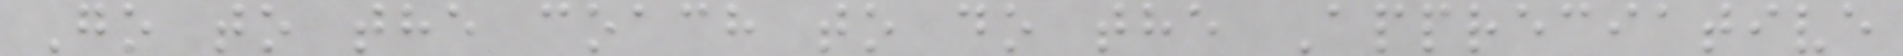Go to the coach to do the Appreciative
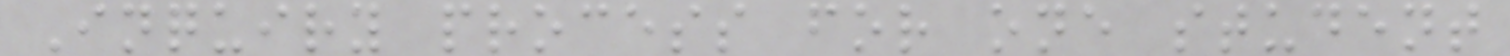Inquiry process for one student
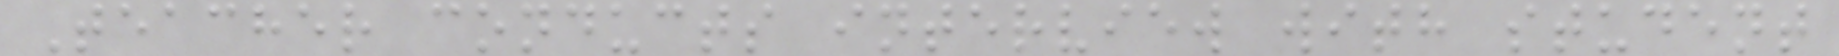Teacher conducts interview with student
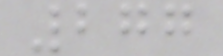277
